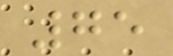75
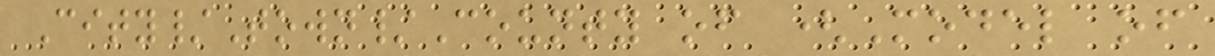City/Town/County of (Model of
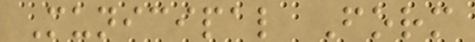Municipal Form
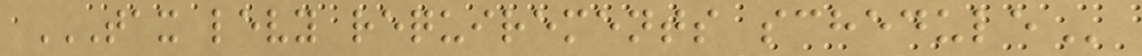TAX LEVY REQUIREMENTS SCHEDULE
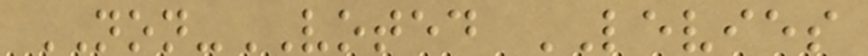NON-VOTED LEVIES
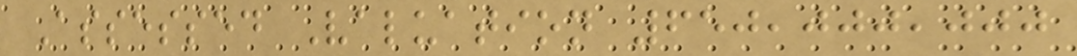Assessed Valuation 650,000,000
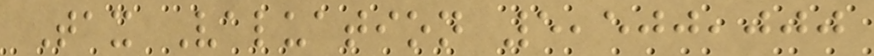Tax Valuation 5,500,000
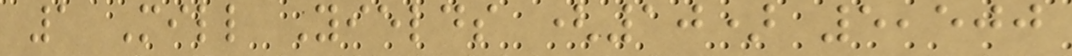1 Mill Yields (10) 5,500
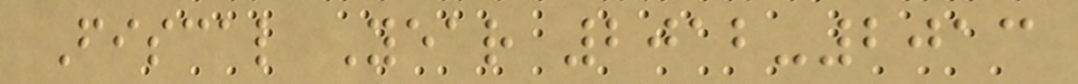Fiscal Year 2012-2013
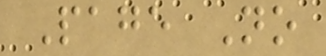Page No
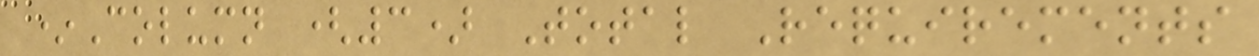*Column (3) Total Requirements
